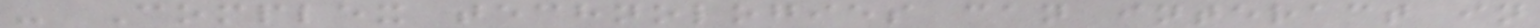- Complex technologies can interact in
